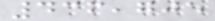436,705
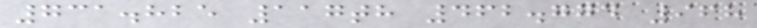731.825 117th 462.774 968
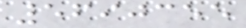5690355
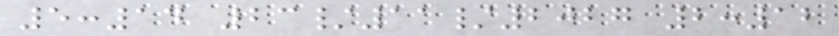5:14 23/11/2027 2:12
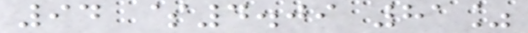94 $4.09 81%
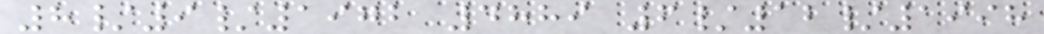8/9/1972 4889 6/12/1998
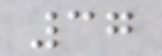37
